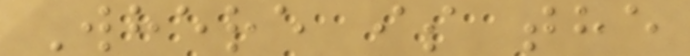Where is the
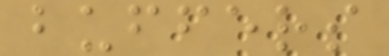buffers
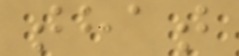that
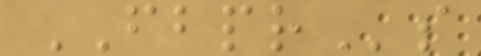FBPRs
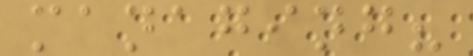managing?
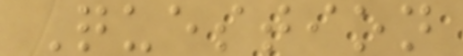Question
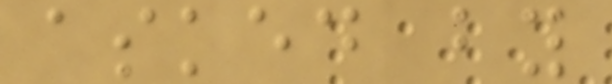asked by
